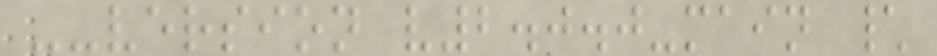--version v2.0.0-main \
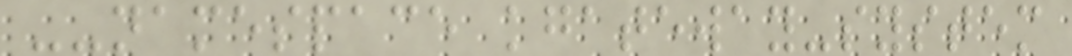--namespace kgateway-system
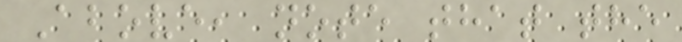Above, note that the
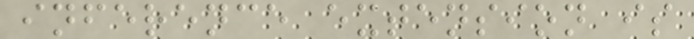inference extension is
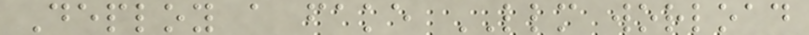Deploy a fake LLM worload
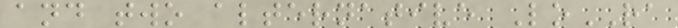and two alternative LoRA
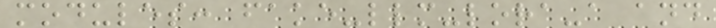modules: fake-llm-lora-a and
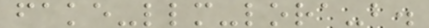fake-llm-lora-b.
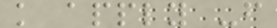k apply -f
